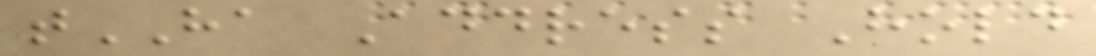tHA Address Hold
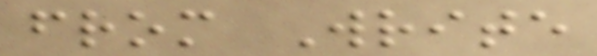from Write
